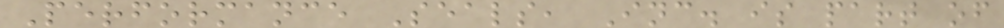Performance Seals, Inc. is part of
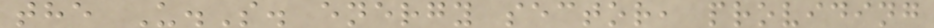the U.S. energy sector, providing
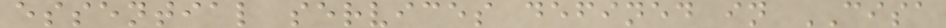essential services defined in CISA
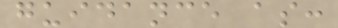guidance as:
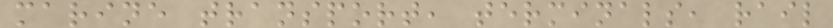marine transport, terminals, rail
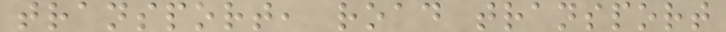transport, road transport
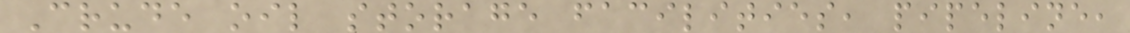Crude oil storage facilities, pipeline,
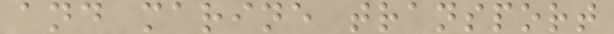and marine transport
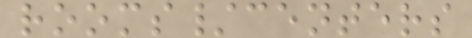rooms/centers
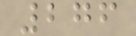276
